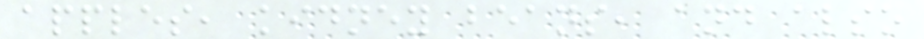apples, kidney beans, and also
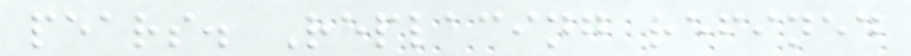pears. Replacing refined
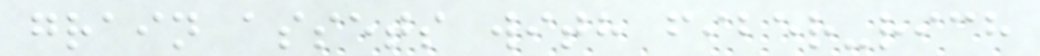grain assets with fiber-rich
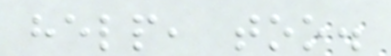help, too.
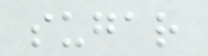sugar
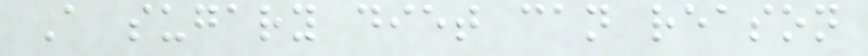A sugary diet can reason
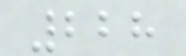228
